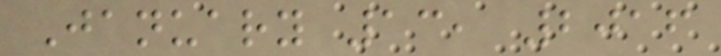January 13, 2016
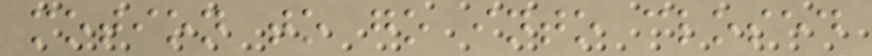motion to go into closed
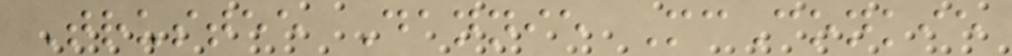Trustee Dannie McConkie
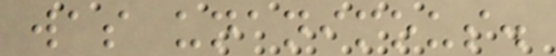was unanimous.
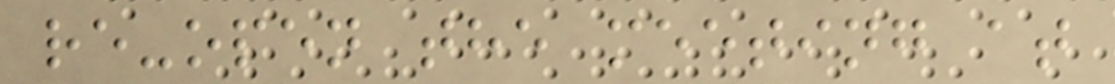re-open the meeting at
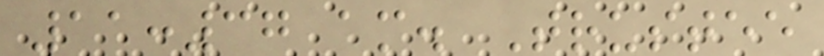11:37 am. Trustee
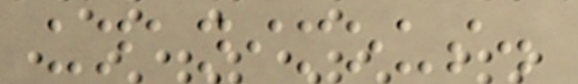unanimous.
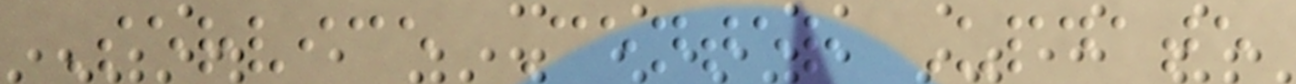Service Center Update
